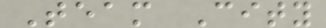Team City
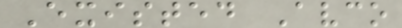Existed Avco
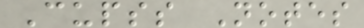Cupss Notes
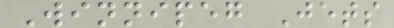Winnipeg Jets
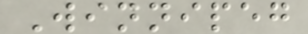Winnipeg
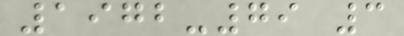1972-79 3
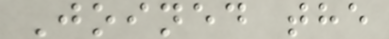Joined the
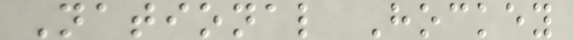National Hockey
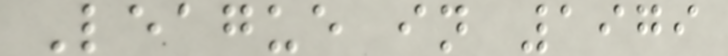League in 1979
